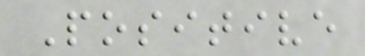Positive
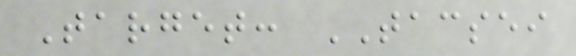Target: TACSEI
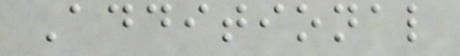Additional
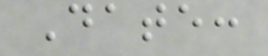Date:
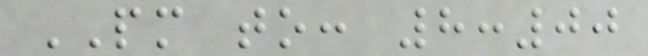PM to: 8:00
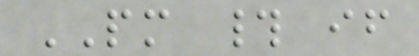PM # if
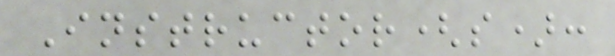Instructor(s):
